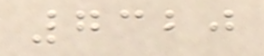7320
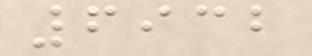6932
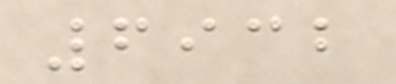6932
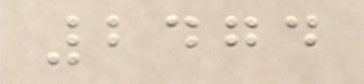2474
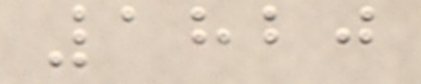1820
